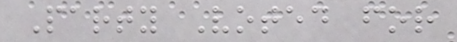Party Voted for
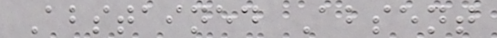Abstained Absent
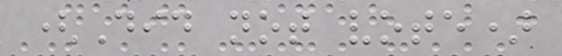(Did not vote)
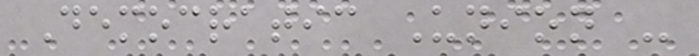Democratic Union -
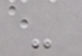-
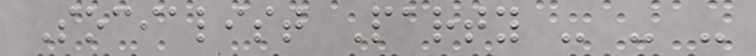Socialist Party - - -
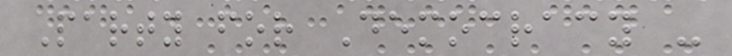Party for Democracy -
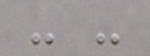- -
